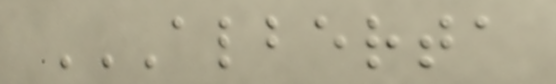ALBERTA
